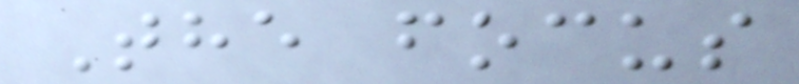The focus
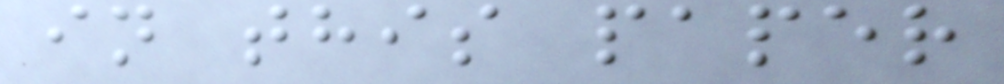in this paper
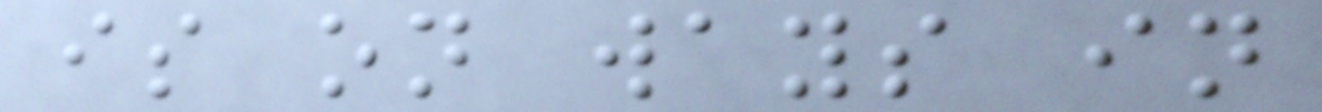is on ways in
